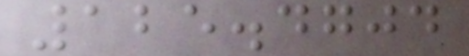125.4704
